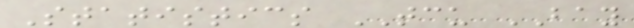Statistics TCU BAY
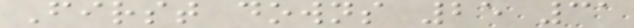First downs 25 31
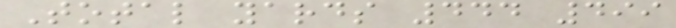Total yards 444 499
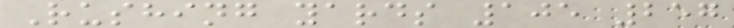Rushing yards 105 257
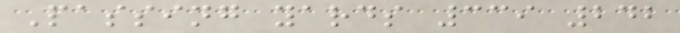Passing yards 339 242
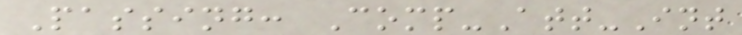Passing: Comp-Att-Int
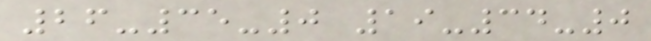26-35-0 19-34-0
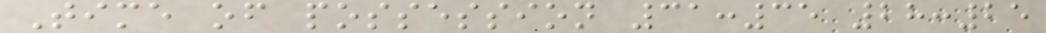Time of possession 31:35 28:25
